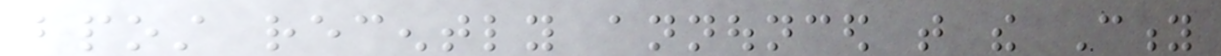bpost recently announced that the City
